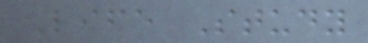Life Study
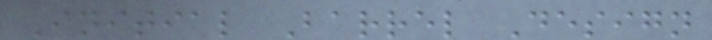Initial Barrel Design
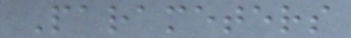Parameters
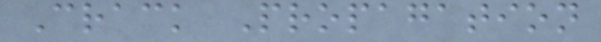Crack Propagation
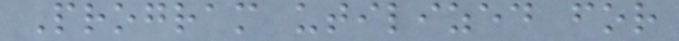Program utilized for
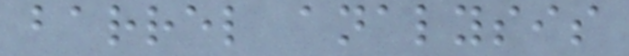barrel analysis
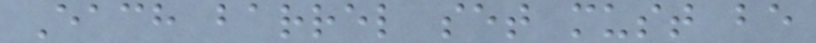Each barrel set must be
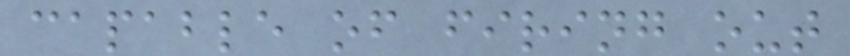capable of firing out
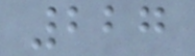227
